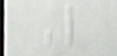L
